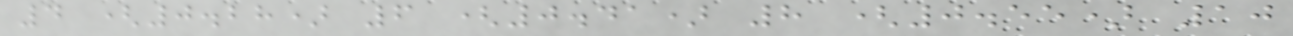4 (0.28) 6 (0.41) 8 (0.55) 10
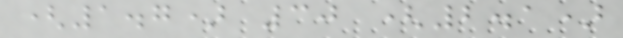(1.7) 30 (2.1)
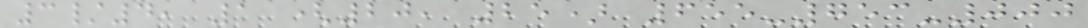3/4, 1 (20, 25) 655-753-000
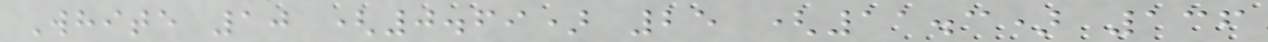White 10 (0.69) 25 (11.3) 136
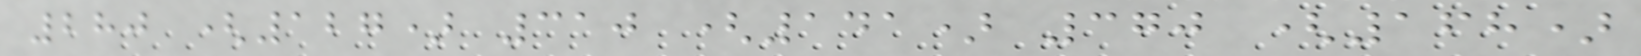280 (127) 310 (141) 370 (168)
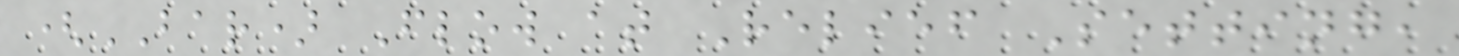(BAR) Flow at Relief Setting,
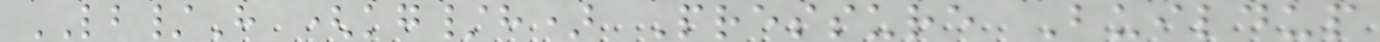LB/H (kg/h) Pressure Buildup
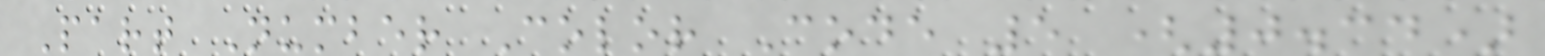Part Number Color Code 5 (0.34)
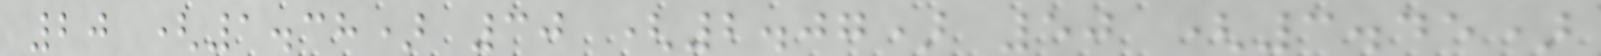20 (1.38) 30 (2.07) 50 (3.45)
